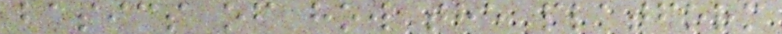basics of how the platform
